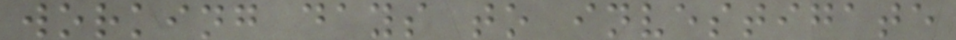working days to investigate
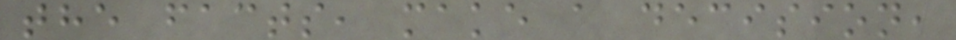the facts, make a decision,
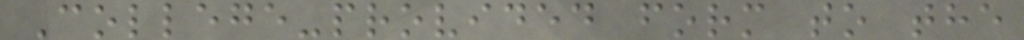College-provided form to the
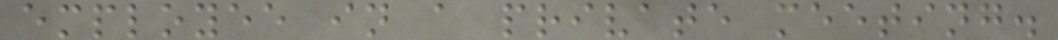employee in a private meeting.
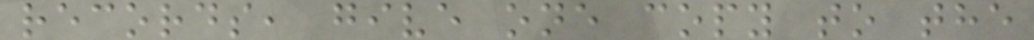records, give one copy to the
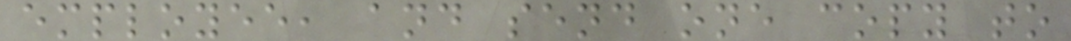employee, and send one copy to
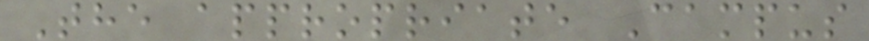The appropriate Campus
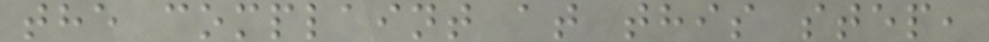the complaint at this step,
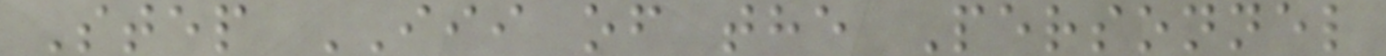Step III of the Personnel
